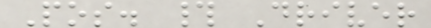Pos. # Driver
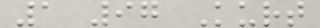1 97 Kurt
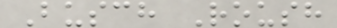Busch Roush
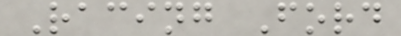Racing Ford
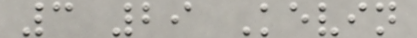3 29 Kevin
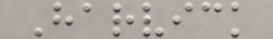Harvick
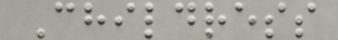Childress
